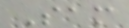Sam
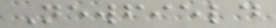Newfield
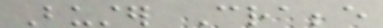Buster Crabbe
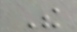The
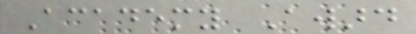Academy Award
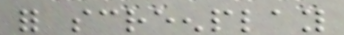for screenplay
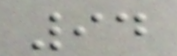94
